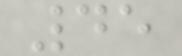45
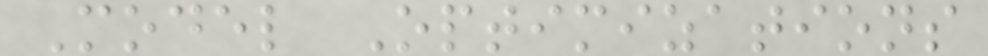Model Optimizations
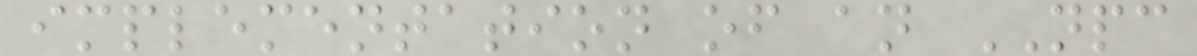implementation of an NPC
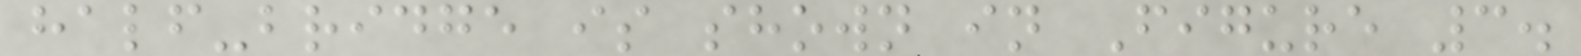half-bridge is shown in Figure 3.
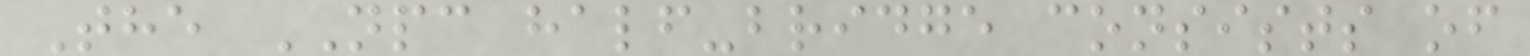The NPC half-bridge consists of
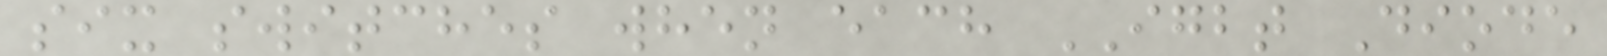six switches when each IGBT Diode
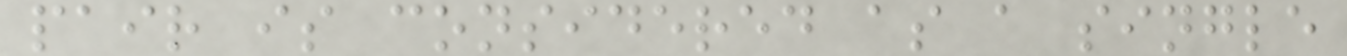pair is considered as a single
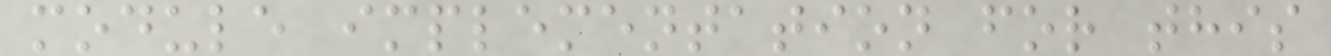module implementation for this
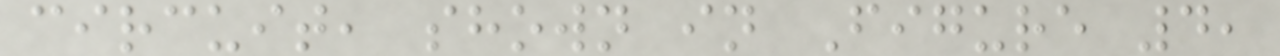circuit, shown in Figure 4,
